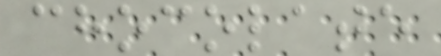chocolate
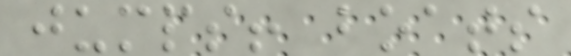jumps! boats
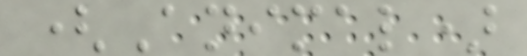(Animal)
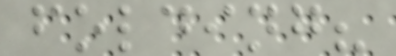folding?
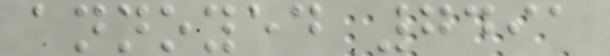annoyed 7491
